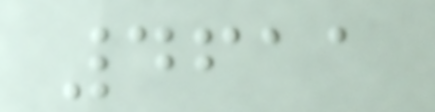4611
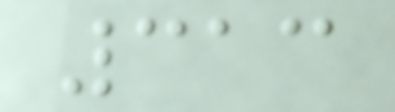313
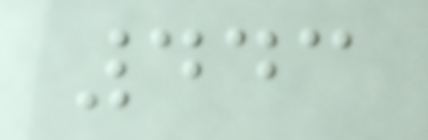443
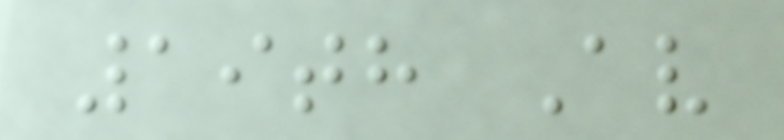19th Av
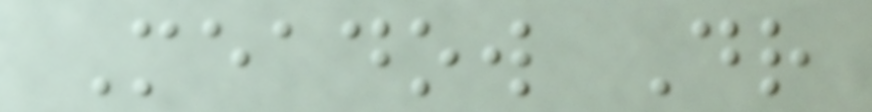Meadow Dr
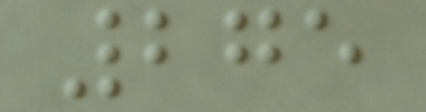275
